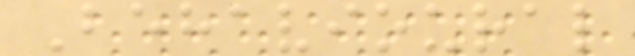Behavioural
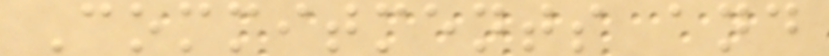Commitments and
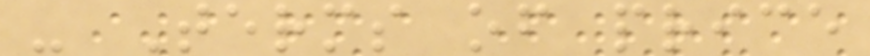- Terms of price
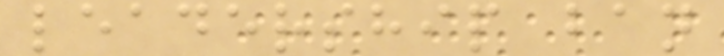leadership ban
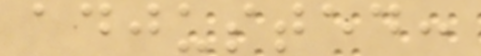adjusted:
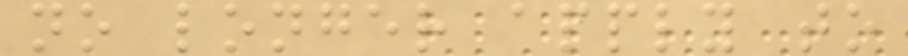no longer apply to
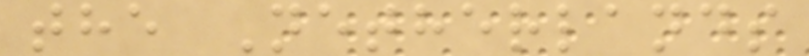the Netherlands
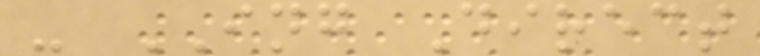- ING Direct
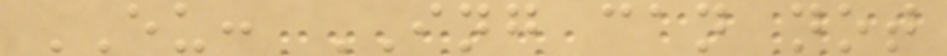EU: ING can not
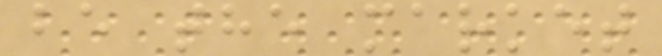be the market
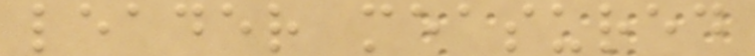leader measured
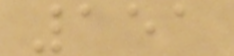151
